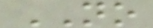NO
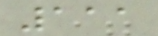111
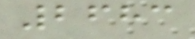2683
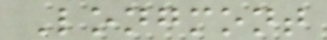Longmont
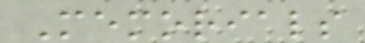Memorials
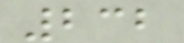232
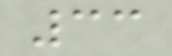33
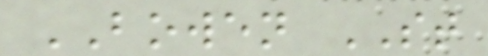BOWEN ST
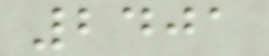2401
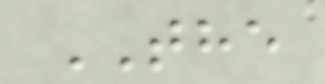THE
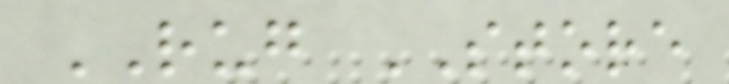RUG STORE
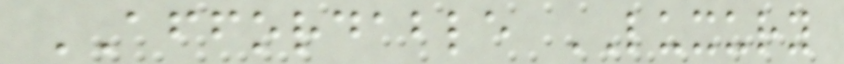AFFORDABLE LUXURY
